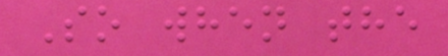So when the
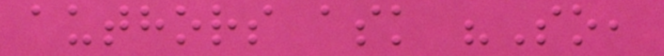authors ask "So,
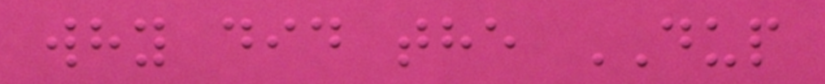why did the DUP
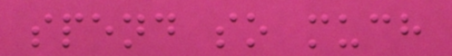spend so much
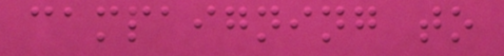campaigning to
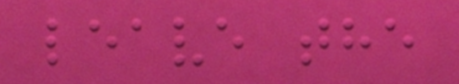leave the
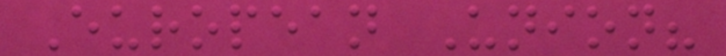European Union?
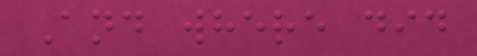And where did
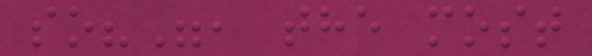so?", the most
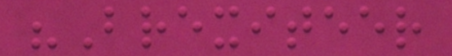"Brexiteer
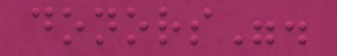donors".
